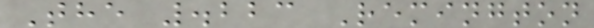The .223 Remington
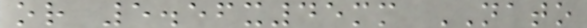or 5.56x45mm NATO
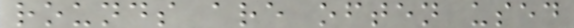rounds are often used
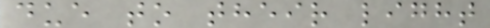due to their light
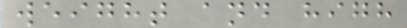weight and high
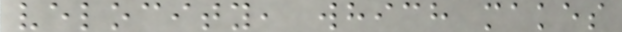velocity, which makes
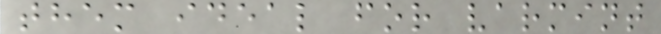them ideal for varmint
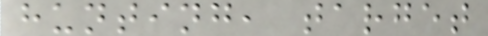hunting, target
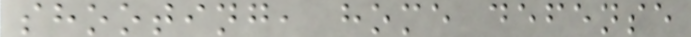shooting, home defense
